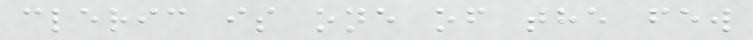cleric is one of the few
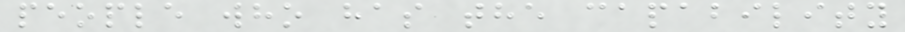people who has the capability
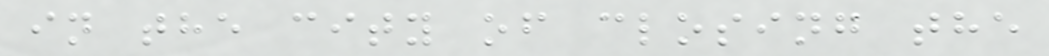in the city of closing the
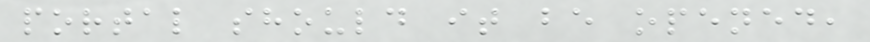portal should it be opened,
